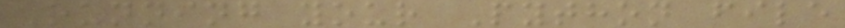Running your Python file
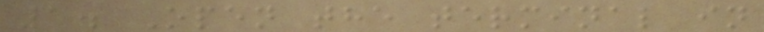1. Open the terminal in
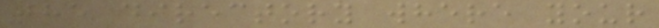the directory where your
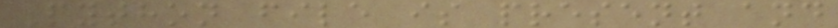Python file is present and
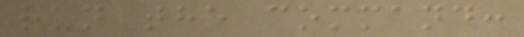run the command:
